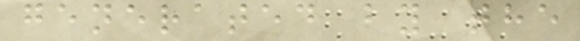generated by the
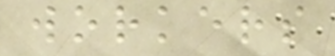workers
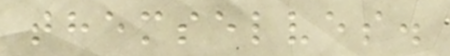themselves.
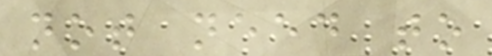not need to
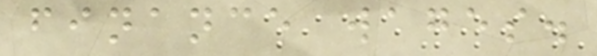finance wages.
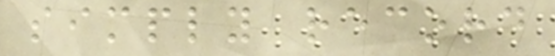simply record
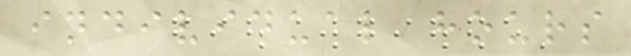individual hours
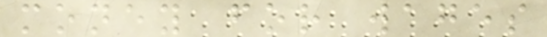money for wages
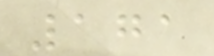171
